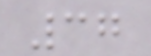37
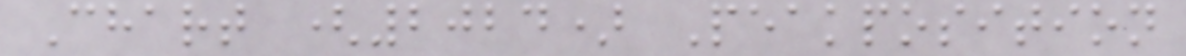Chart (2024) Peakposition
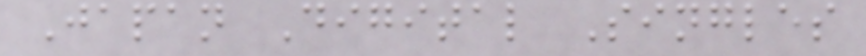Japan Digital Singles
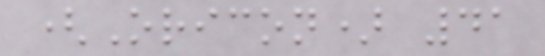(Oricon) 41
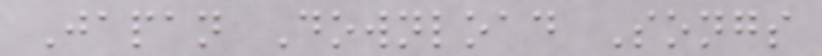Japan Download Songs
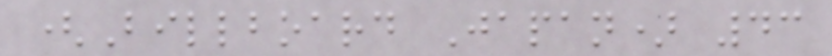(Billboard Japan) 43
